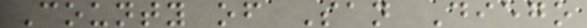County of San Diego
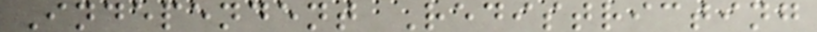Independent Redistricting
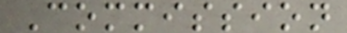Commission
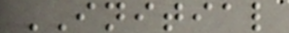INITIAL
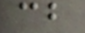cb
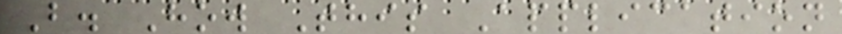B. How This Application
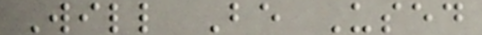Will Be Used
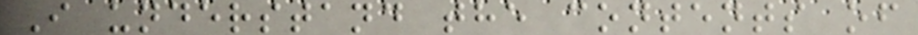I understand the contents of
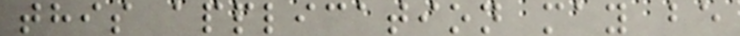this application may be
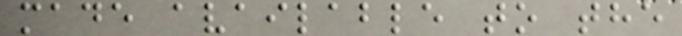made available to the
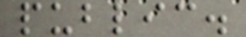public.
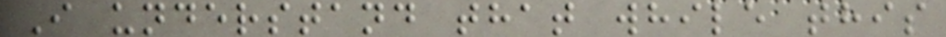I understand that while this
